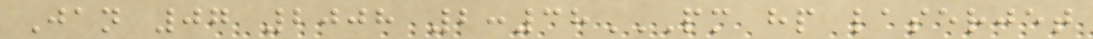Jan 07 2008 2:38PM HP LASERJET
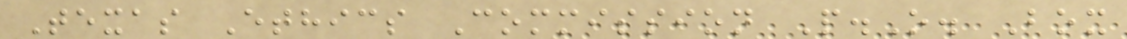Texas Ethics Commission P.O. Box
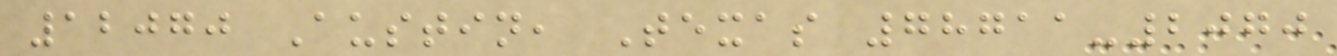12070 Austin, Texas 78711-2070
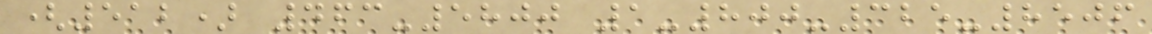(512) 463-5800 1-800-325-8506
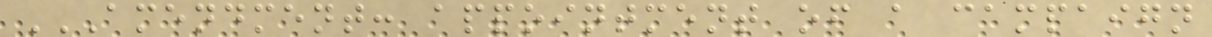AMENDMENT: APPOINTMENT OF A CAMPAIGN
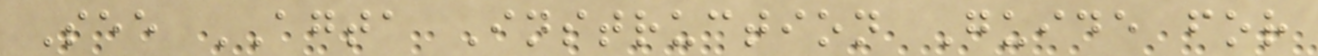See AGTA Instruction Guide for
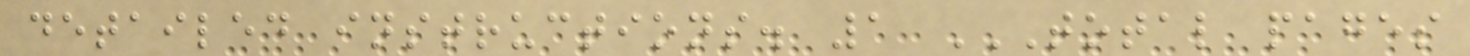detailed instructions. 1 TOTAL PAGES
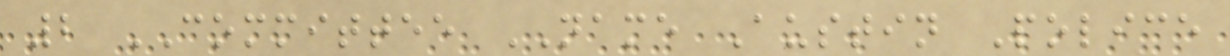2 COMMITTEE NAME Austin Police
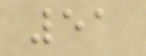51
